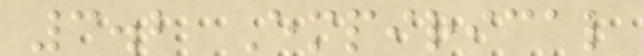3.2 Empirical
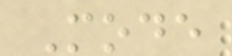Mode
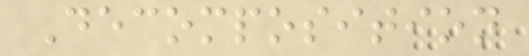Decomposition
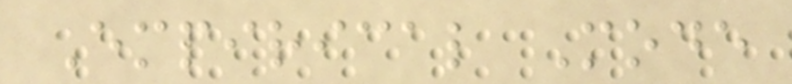Empirical Mode
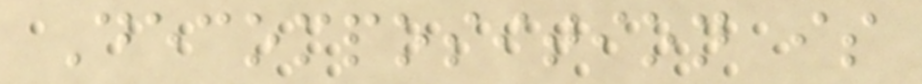Decomposition is
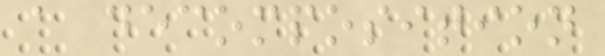a decomposition
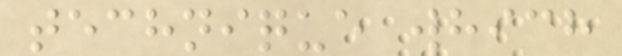technique which
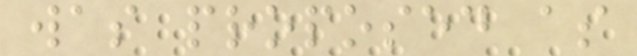was proposed as
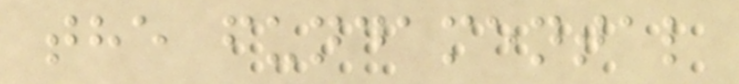the fundamental
